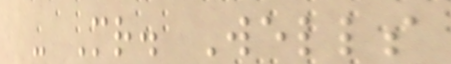- Mr. Wells
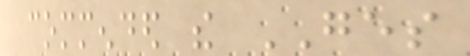commended the GES
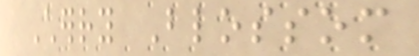Cherry Blossom
